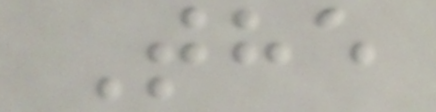The
